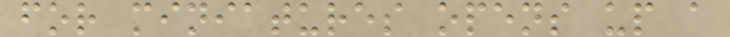for miniatures opens up a
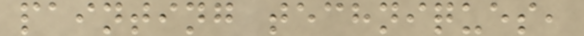painting techniques,
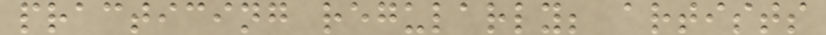practicing regularly; artists
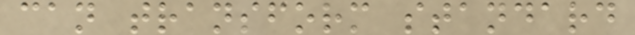can transform standard
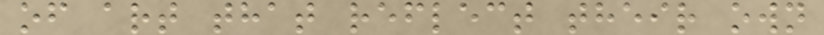of art that reflect their own
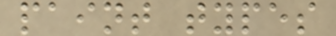paint types
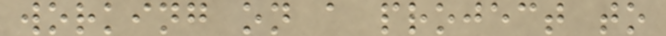working on a project to
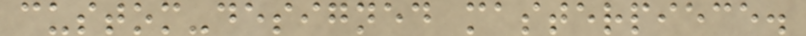custom-designed masterpiece.
